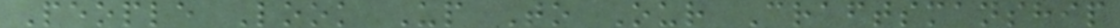People Look Up To Our Craftsmanship
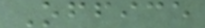Office
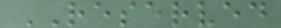RESERVED
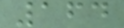164
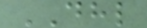DHL
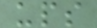ups
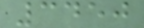3450
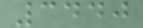3440
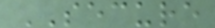SECURE
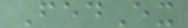FedEx
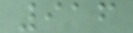916
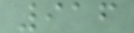916
